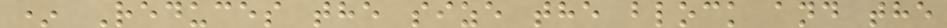* Reduces the size the block and the
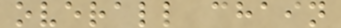overall chain
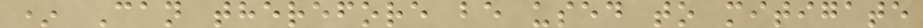* Can therefore be used to mitigate
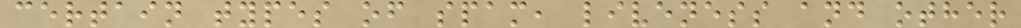certain types of spam, liveness and other
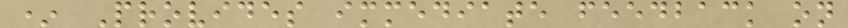* Provides immediate feedback on
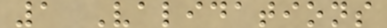1 Validations
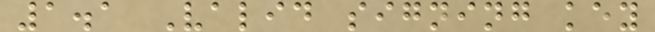1.1 Valid signing key
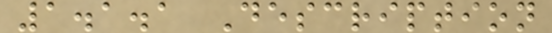1.1.1 Description
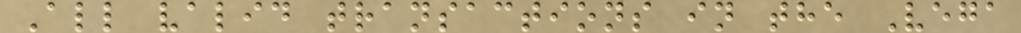All valid transactions in the Vega
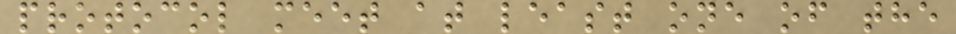protocol meet at least one of the
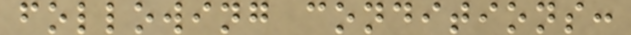following conditions:
